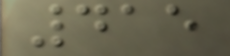415
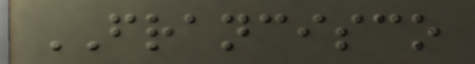FRANCISCO
